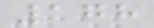178
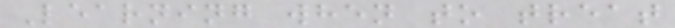Learning when to treat
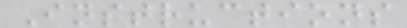Instructions
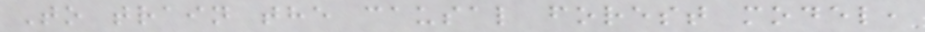To train the causal forest model,
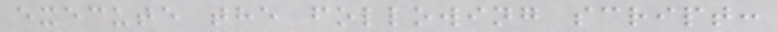execute the following script:
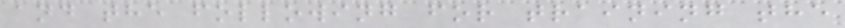and the following for training the
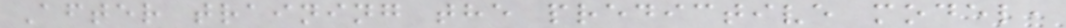After training the predictive model,
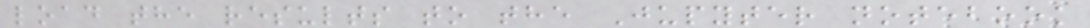load the results to the Jupyter notebook
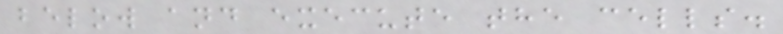below and execute the cells.
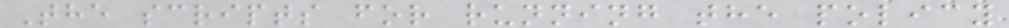The scripts for running the policy
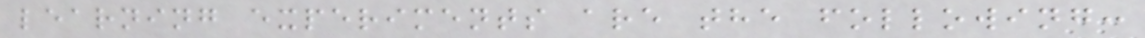learning experiments are the following:
